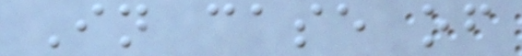In case of
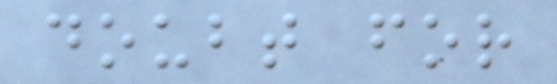doubt for
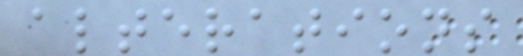alterations
